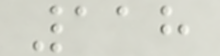118
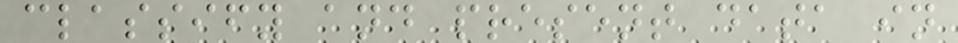classify and present data in
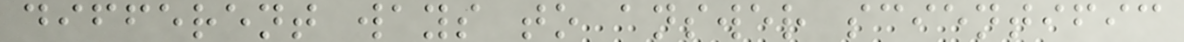different ways to answer scientific
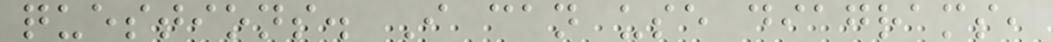questions. I can use diagrams,
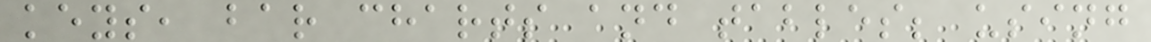keys, bar charts and tables; using
